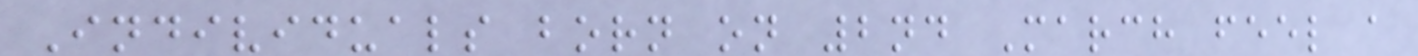Individuals born on 2nd March feel a
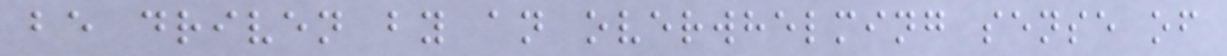be driven by an overwhelming sense of
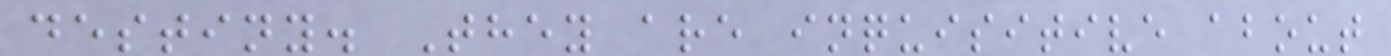destiny. They are inquisitive about
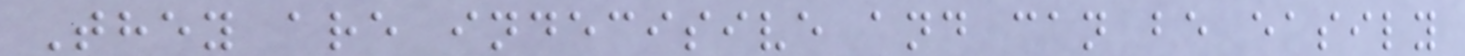They are indecisive and can be easily
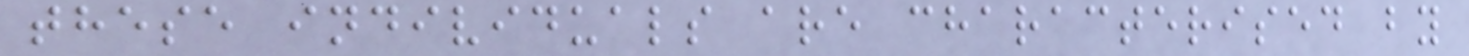these individuals are characterised by
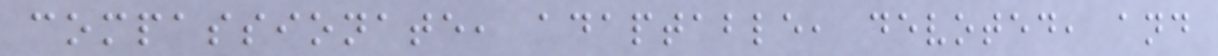compassionate, adaptable, devoted, and
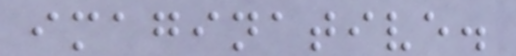imaginative.
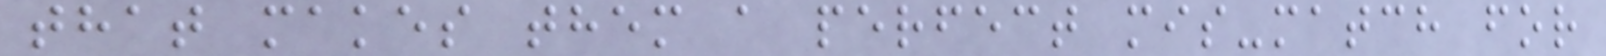that makes them a perfect mis-match for
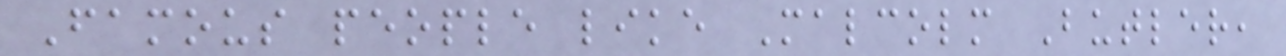Famous people like Malcolm Butler,
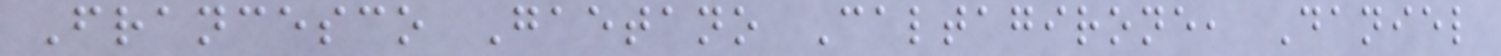Francesco Gaetano Caltagirone, Daniel
